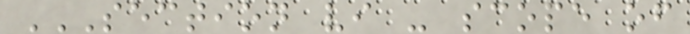SECTION VI - SCOPE OF
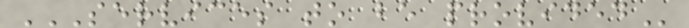SERVICES TO BE PROVIDED
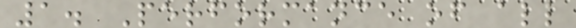1. Performance of all
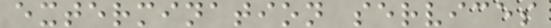extermination services
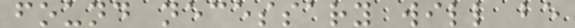found necessary will be
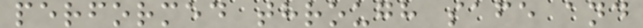performed through safe and
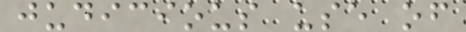judicious use of
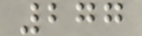277
